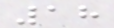18
